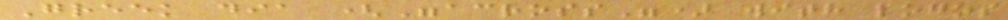Greek dia ("across") with logos
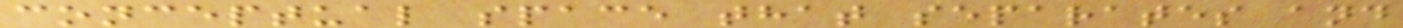conceptual space that separates and
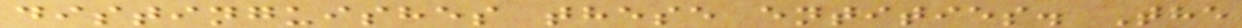distinguishes these entities. The
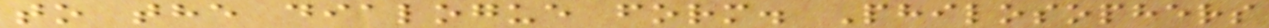to the dialogue form. Philosophers
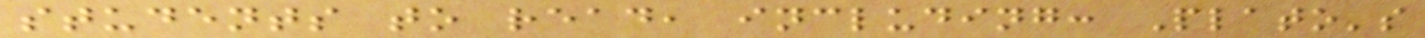students to read, including: Plato's
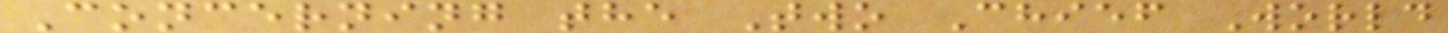Concerning the Two Chief World
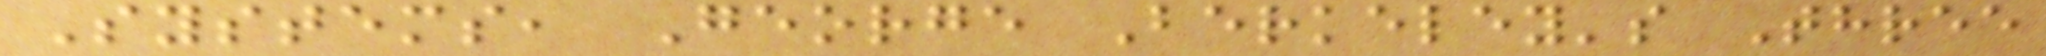Systems, George Berkeley's Three
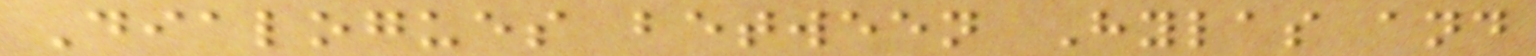Dialogues between Hylas and
